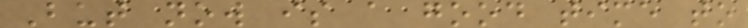But now is a good time to
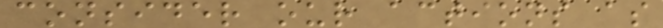consider our actions as
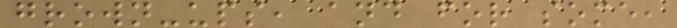grown-ups, and for some,
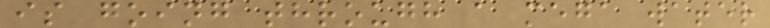is going through a mega water
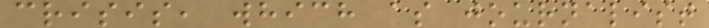crisis, which as journalist
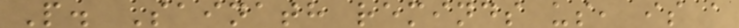P. Sainath reminds us, is a
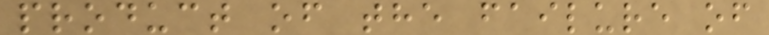product of the failure of
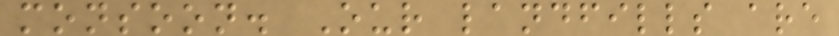monsoon. Our landfills are
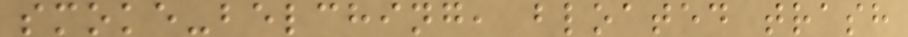smoke-belching, bloated trash
